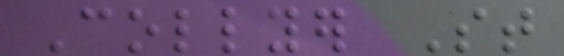Collyer St
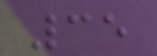35
